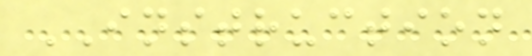INSTRUCTION
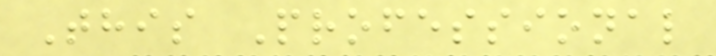This Professional
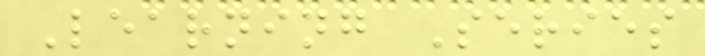Learning Series
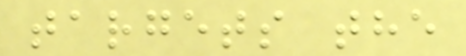targets the
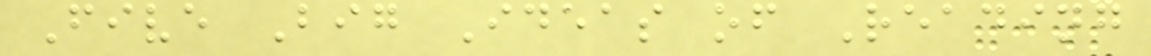Five Big Ideas of Reading
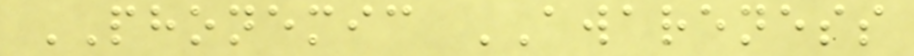PHONEMIC AWARENESS
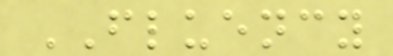FLUENCY
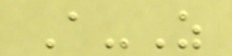A-Z
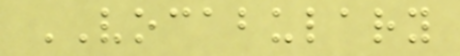VOCABULARY
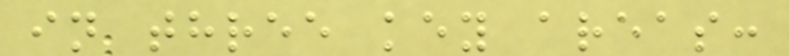in three key areas:
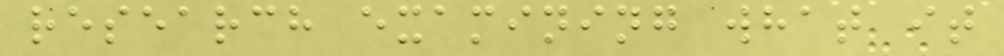research examining what it
